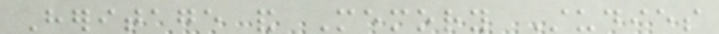Heritage and Memory Studies
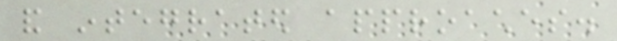and integrated approaches.
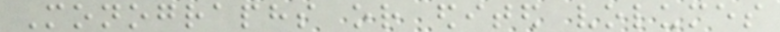Monographs or edited volumes
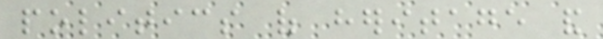politics of heritage and
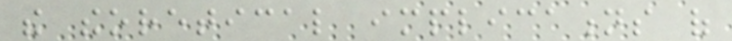the theoretical implications of
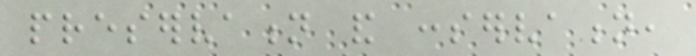preservation and conservation,
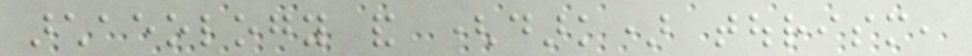archaeology and (dark) tourism,
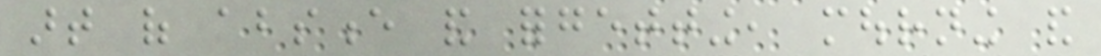art of absence and forgetting, mourning and
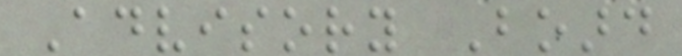Advisory Board
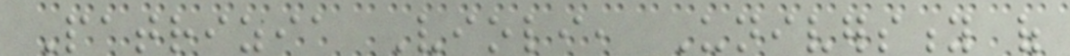Patrizia Violi, University of
